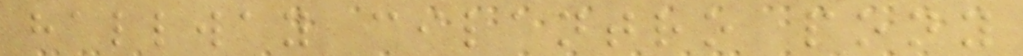hallway cilantro pony
